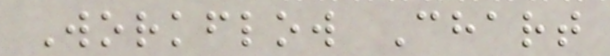Workflow Chart
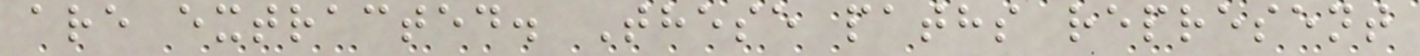are extracted. These paths represent
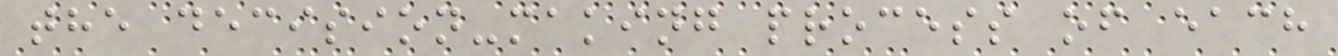the decision-making process of each
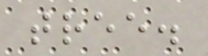tree.
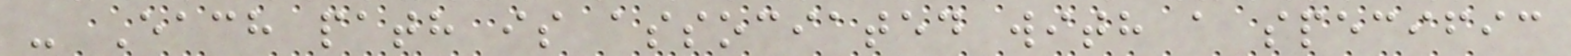- Each path is associated with a specific
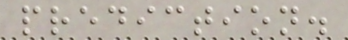prediction.
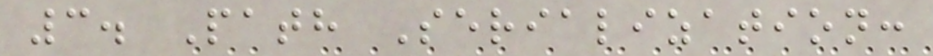3. Path Serialization:
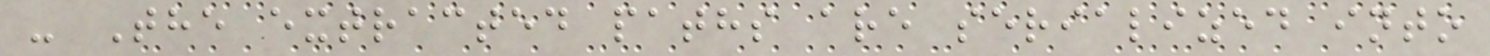- The extracted paths are serialized into
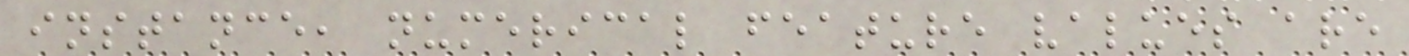instance, numerical feature values are
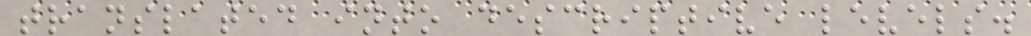translated into descriptive levels.
